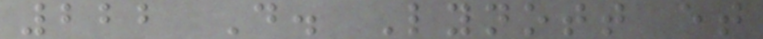222 D. Lynott et
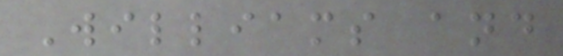Williams and
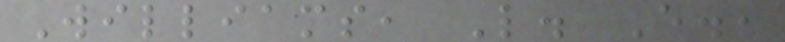Williams, L. E.,
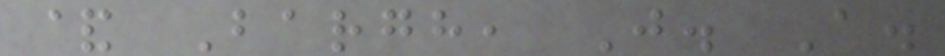& Bargh, J. A.
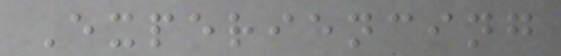Experiencing
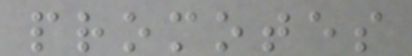promotes
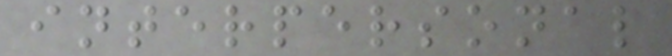interpersonal
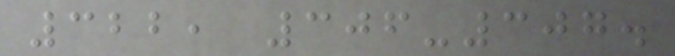322, 306-307.
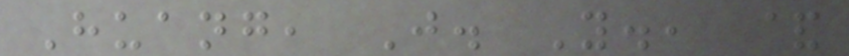Huang, J. Y., &
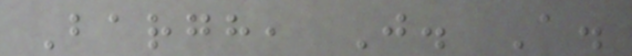Bargh, J. A.
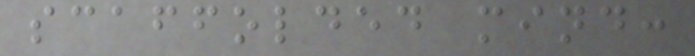scaffolded mind:
